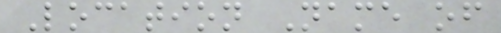Location Name of
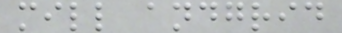mill andgrid
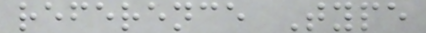reference Type
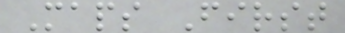Maps First
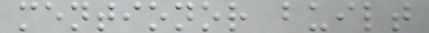mentionor built
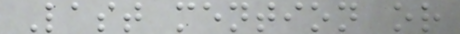Last mention or
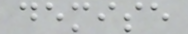demise
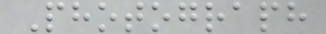Photograph
